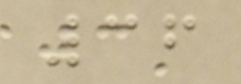36
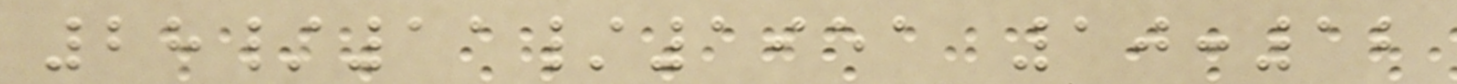28/11/1951 10:12
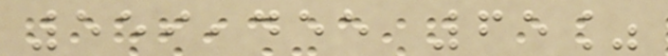559,455 65%
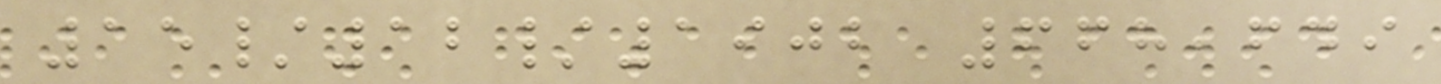15/12/1902 668,649
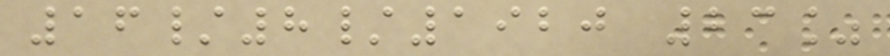16/8/1920 23%
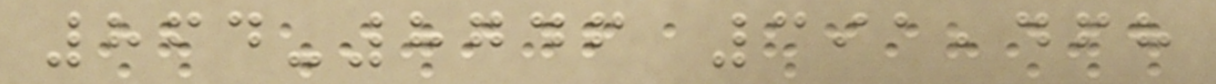864-8746 391,468
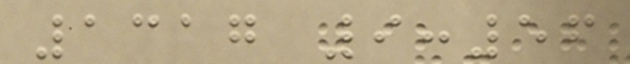1317 9:56
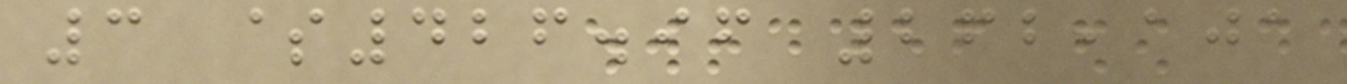3 $426.96 262,101
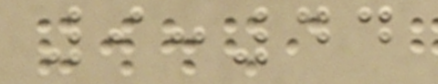9:44
